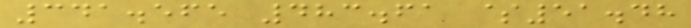341.565 483.61 $51.48
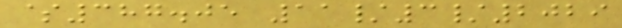$387.05 11/3/2029
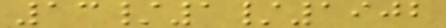13/1/1902
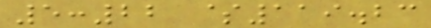5:22 $119.23
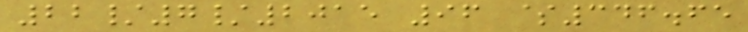22/7/2015 96 $346.65
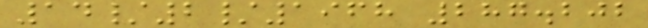14/2/1968 287.202
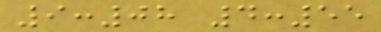9:08 4:55
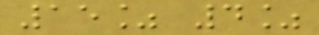15% 4%
